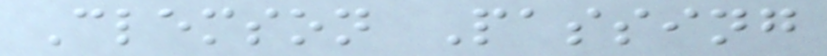Clemson Passing
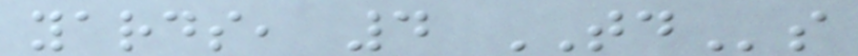yards, 4 TDs
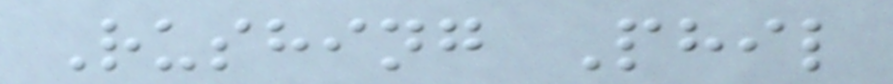Rushing Phil
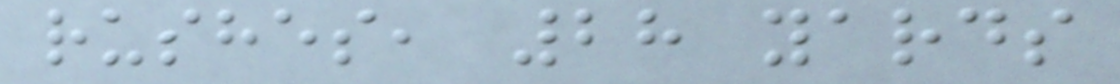rushes, 28 yards
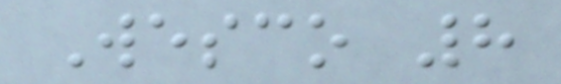Wesco 8
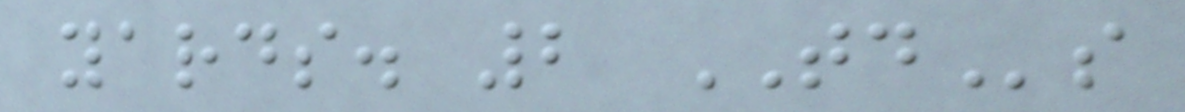yards. 2 TDs
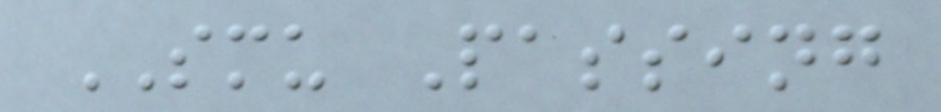SMU Passing
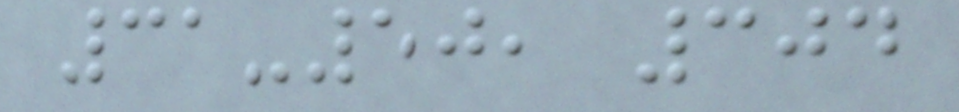31-50, 304
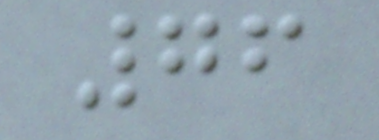76
